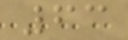63
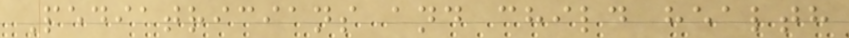Pediatricians and child health
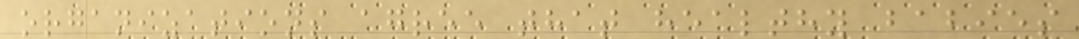organizations agree that healthy babies
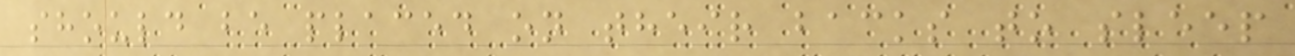should be placed on their backs to sleep
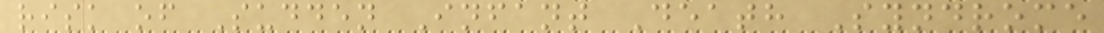risk of Sudden Infant Death Syndrome
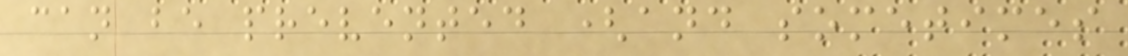can be prevented (and sometimes
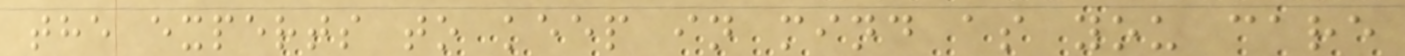the experts to keep in mind as you care
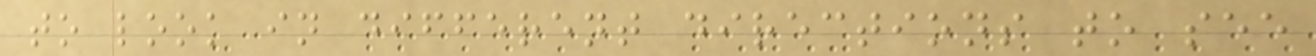to look in different directions to see
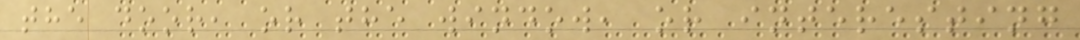the door, or the window, or interesting
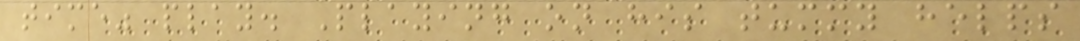time" play. Playing on his tummy helps
